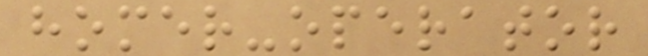homer-operator
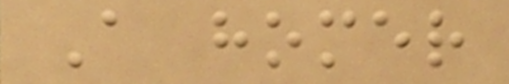A homer
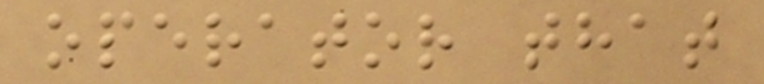operator that
